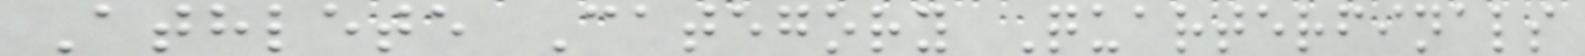Athlete Category Quarterfinals
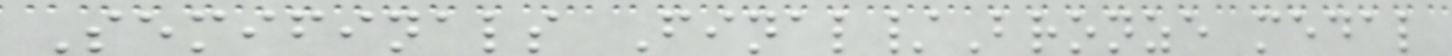Semifinals Final/Bronze medal
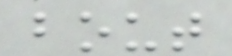bout
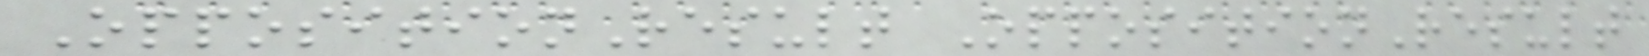OppositionResult OppositionResult
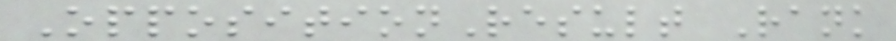OppositionResult Rank
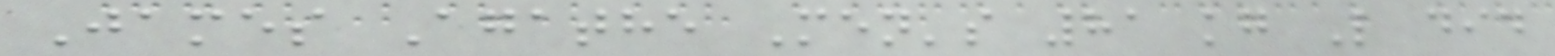James Agathe Men's 81 kg L did
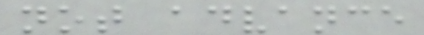not advance
